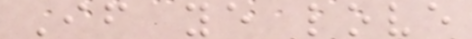If ye love
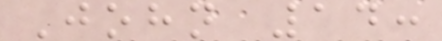John 14:
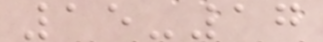15-17
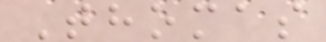Thomas
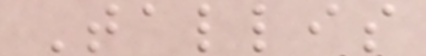Tallis
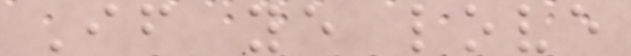If ye love
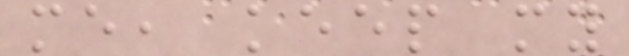me, keep my
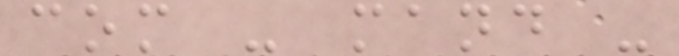com - mand -
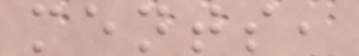ments,
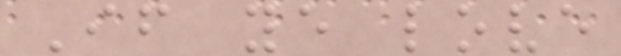If ye love
